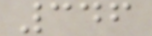346
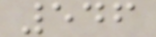546
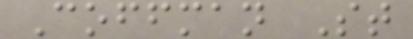Coffman St
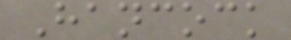Hancock
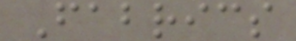Fabrics
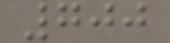700
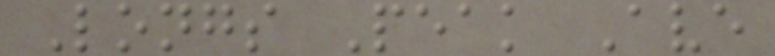Longs Peak Ave
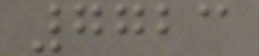7723
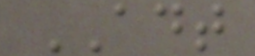ADT
